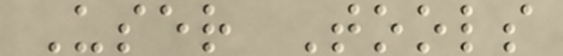User Tools
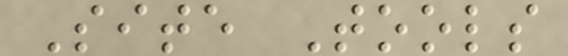Site Tools
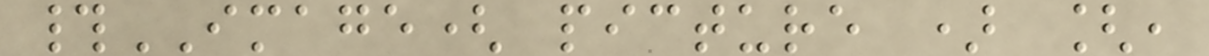#IMAGE( picture ) [,
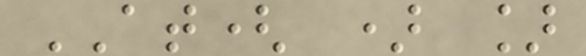AT( ) ]
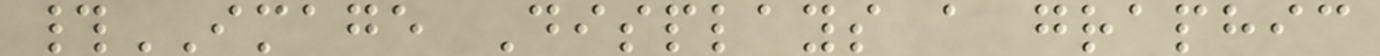#IMAGE Displays a graphic
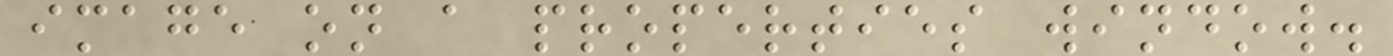image on a properties window.
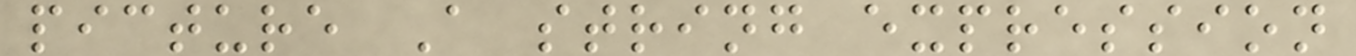picture A string expression
